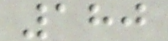180
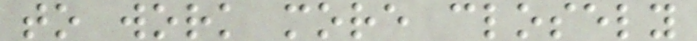to work more closely
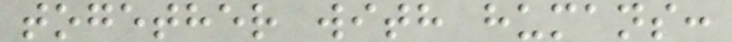together with humans:
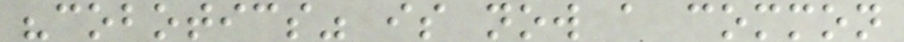"cobotics" is now a common
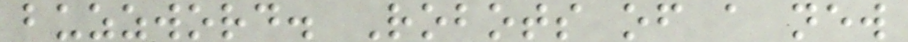buzzword. Robots of a new
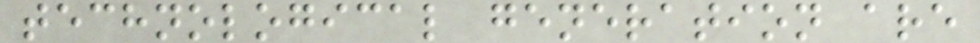technological generation are
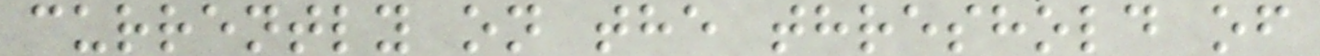currently on the threshold of
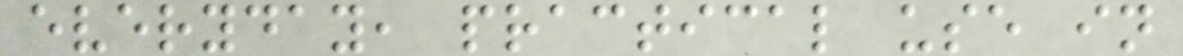everyday, practical use in
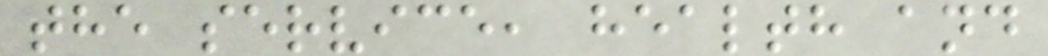the service, health and
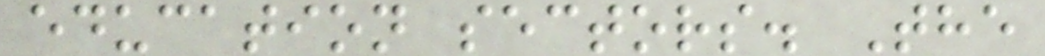education sectors. The
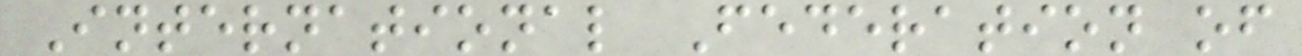International Federation of
